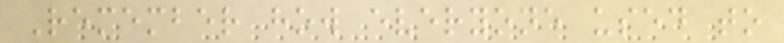Remember how everyone used to
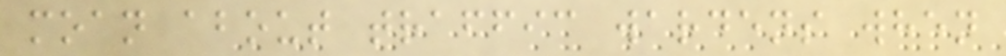moan about traffic wardens when
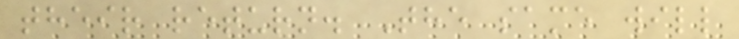their return. The same will
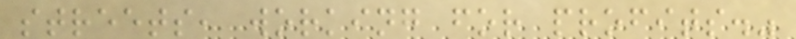streets, working for profits."
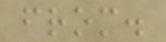from.
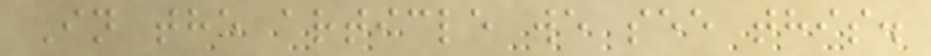In the article we see this.
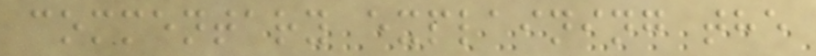commentary explaining the
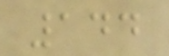144
